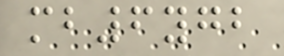mb6ygb
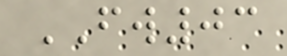FW03
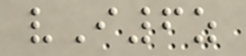vI6z
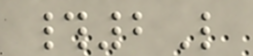#2L
